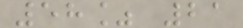58% 21
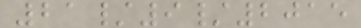21/9/2015
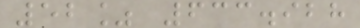52% 633.928
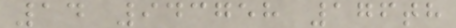14 943758 176th
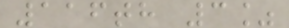116th 3%
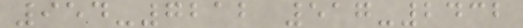954-7212 517-2432
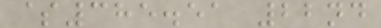$385.51 22nd
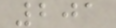201
